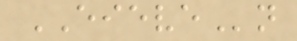EIEVEn
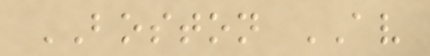BOSTON AV
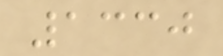1330
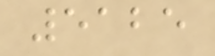5125
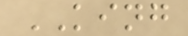KING
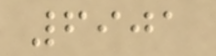6901
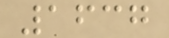1637
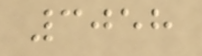3058
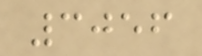3056
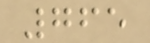765
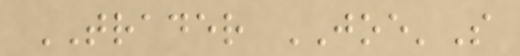TRADER JOE'S
